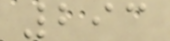293
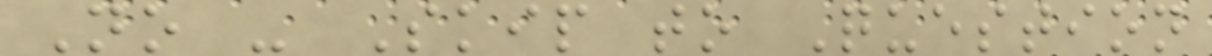No - Skip to Question
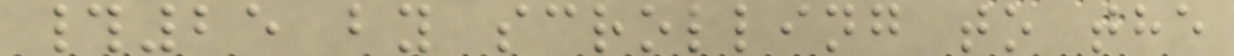#25 by scrolling to the
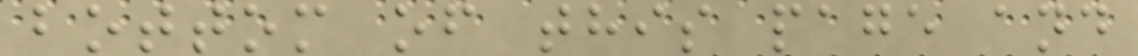bottom of this page and
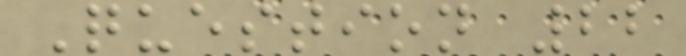Question 22
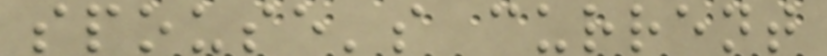spouse's current
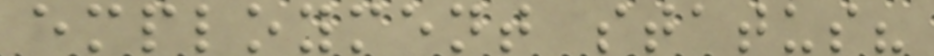employment status?
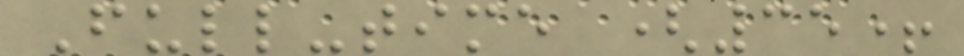Full-time (35+
